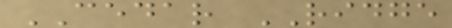CEDAR RIDGE
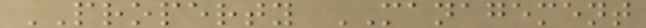PROPERTY MANAGEMENT
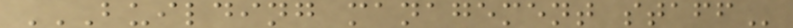BUILDING MANAGEMENT STAFF
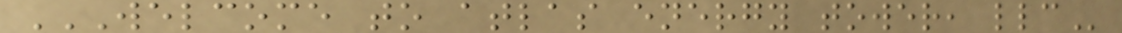WELCOME TO ATLAS ENERGY TOWER, LLC
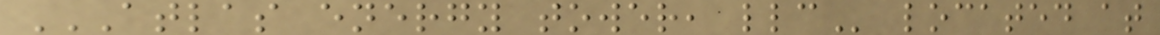ATLAS ENERGY TOWER, LLC located at
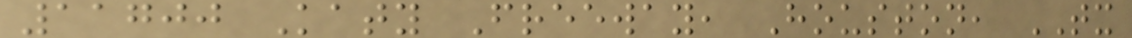11700 Katy Freeway, Houston, TX
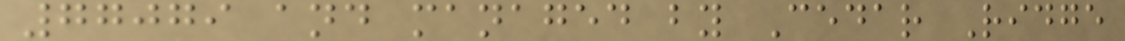77079 and managed by Cedar Ridge
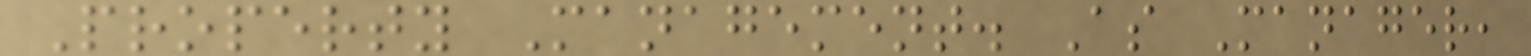Property Management. As Manager,
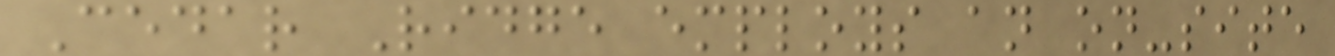Cedar Ridge employs an on-site
